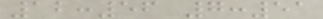12:56 7:51
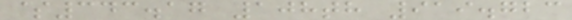$343.17 108th 919.723
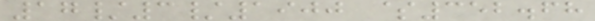17/3/1900 $352.68
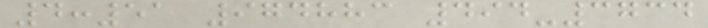4:51 974883 494-3734
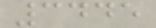3445
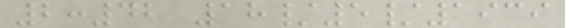2:42 18/5/1939
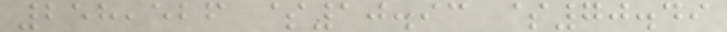258,526 $10.93 $70.49
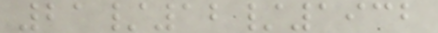21/12/1932
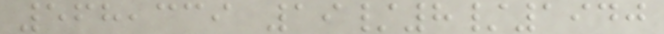568,339 19/8/1940
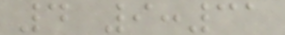4 9:31
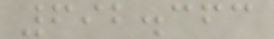692.363
